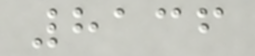8136
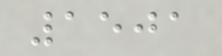1501
